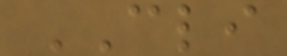CLI
